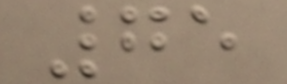75
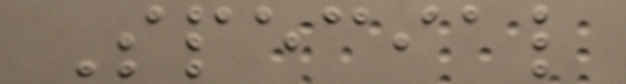Special
